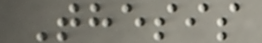Thesis
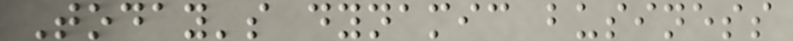Today's dynamic business
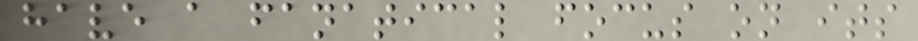have a fanatical focus on its
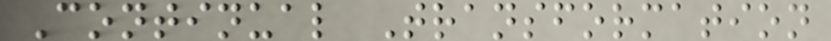Continual Transformation
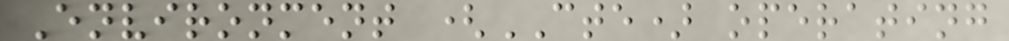Environment (CTE) operating
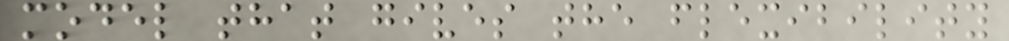model that gives the flexibility
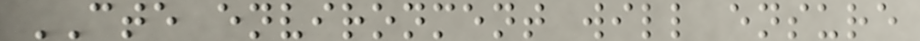CTE environment will ensure
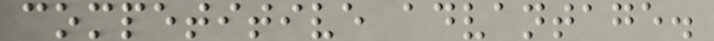competitive advantage.
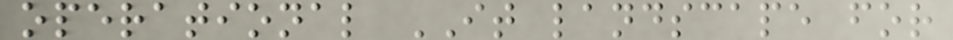operational IT landscape for
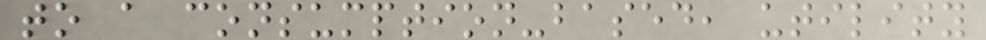to a consumption-based, utility
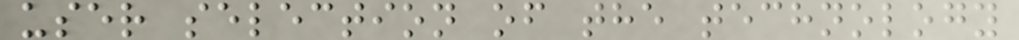user selection of the technology
